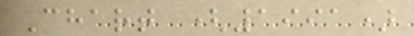Chart (1991)
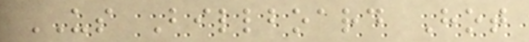US Billboard Hot
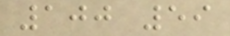100 59
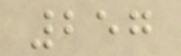257
